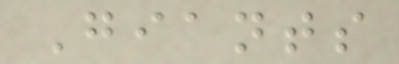Giants
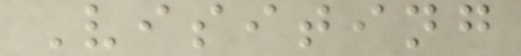Visiting
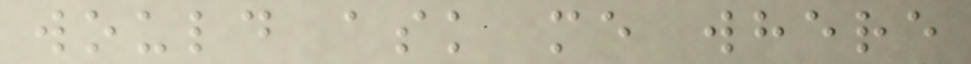would ask me where
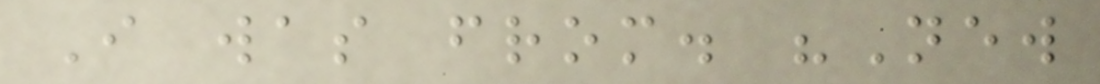I was from. "New
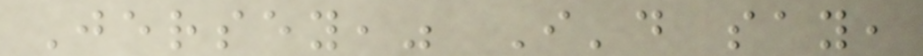Jersey," I'd say,
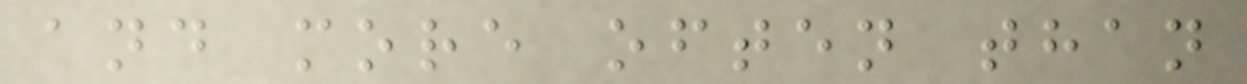and more often than
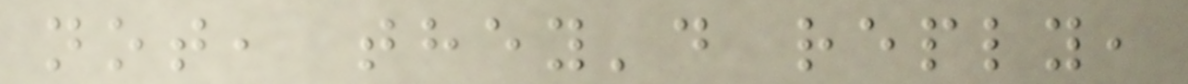not, they'd reply,
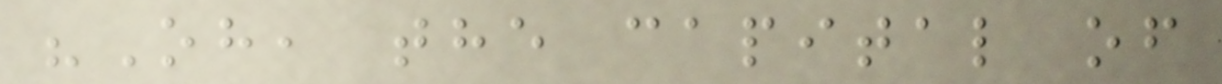"Oh, the capital of
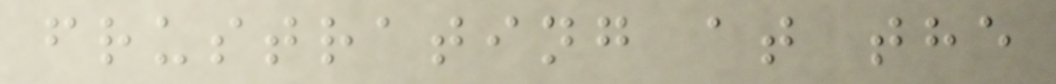frustrating at the
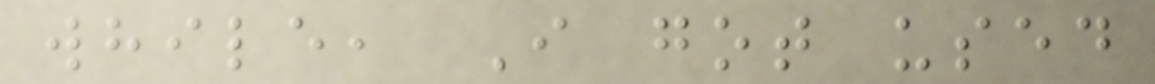while, I got used
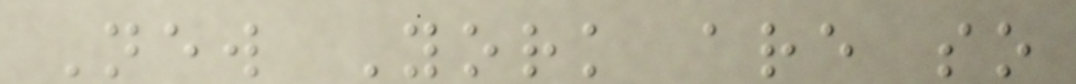New York are so
